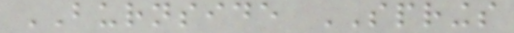BURNSIDE SPRINGS
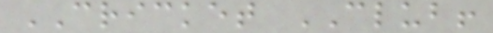CRICKET CLUB!
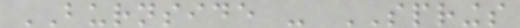BURNSIDE - SPRINGS
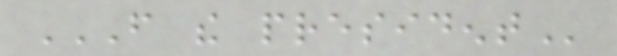FROM THE PRESIDENT
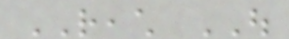REACH OUT
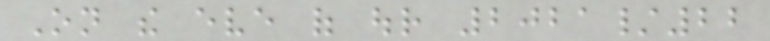On the eve of our 2021/22
